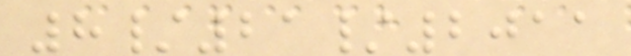8/21/2011
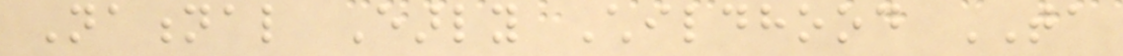National Early Childhood TA
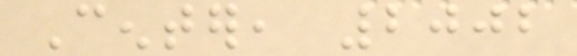Center, 2002
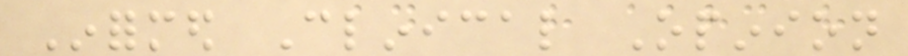Informed Clinical Opinion
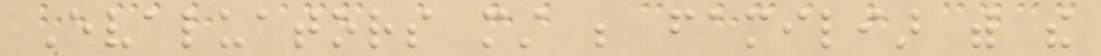Evaluators must be familiar with the
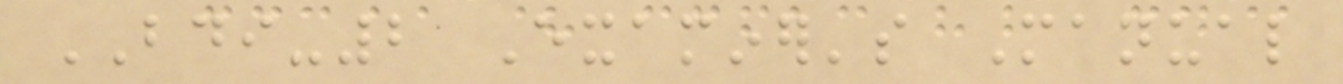BDI-2 Examiner's Manual
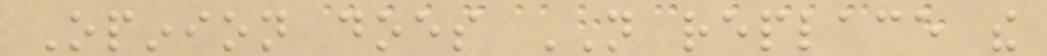Opinion does NOT replace the
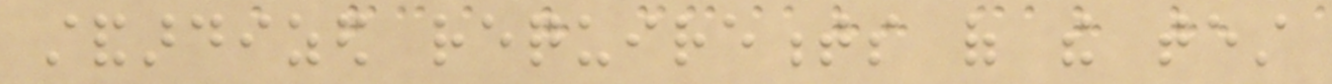standardized requirements of the test
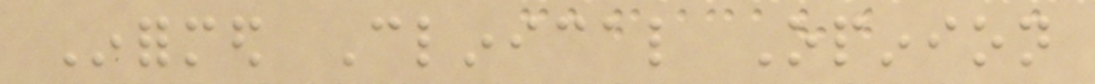Informed Clinical Opinion
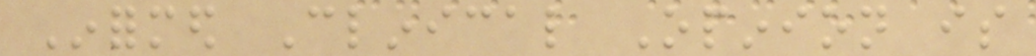Informed Clinical Opinion is
